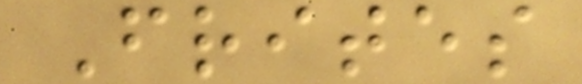Frites
